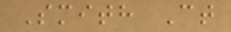Smith Ct
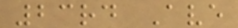23rd Ave
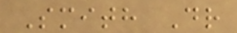Smith Dr
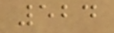524
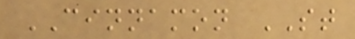CINNAMON ST
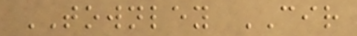TOWNLEY CIR
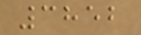3852
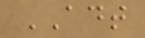ADT
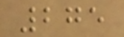275
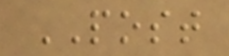POST
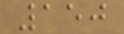150
